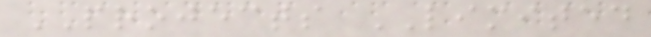PROJECTS LIMITED
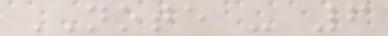NOTE - 6
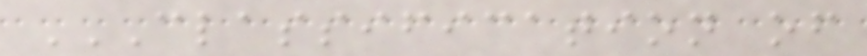CLASSIFICATION OF
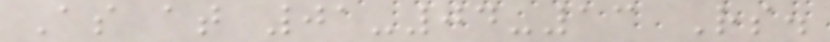As at 01-04-13 Rs.
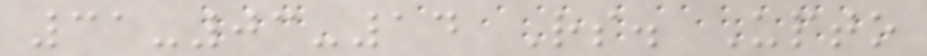31-03-14 Rs. Upto
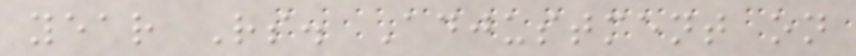year Rs. Adjustment on
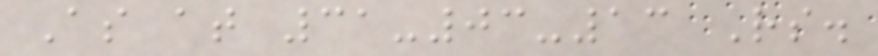As at 31-03-13 Rs.
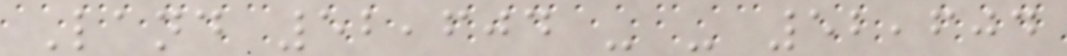Land 52,604 - - 52,604
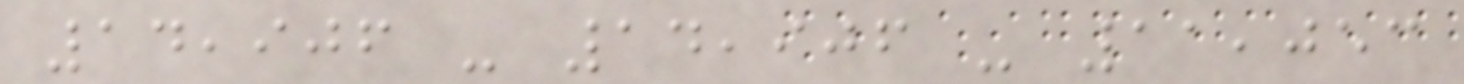14,906 - 14,906 - 11,053
